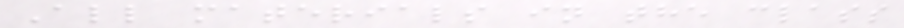All materials in the class
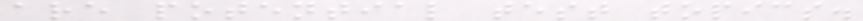are potential test topics.
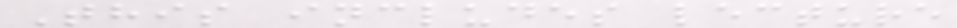This includes lecture
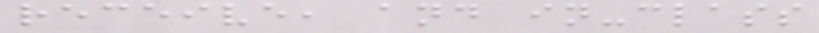receive, and in-class
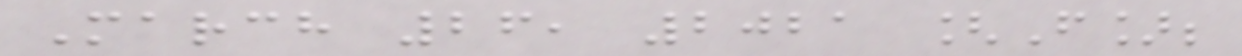March 26, 2021 [F];
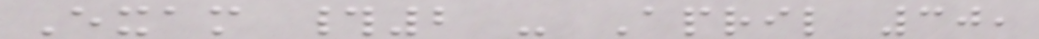Exam #2 - April 30,
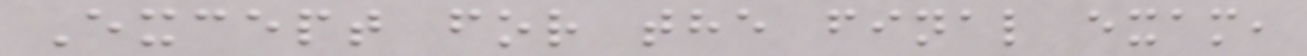Except for the final exam,
